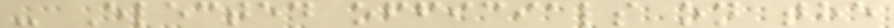- Elected officials on the
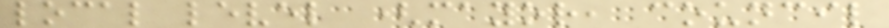local level (mayor, council
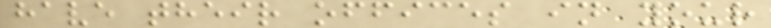have their offices in your
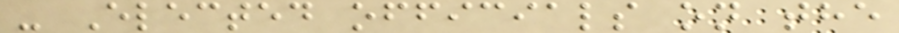- Elected officials on the
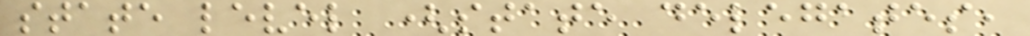state level (state delegates,
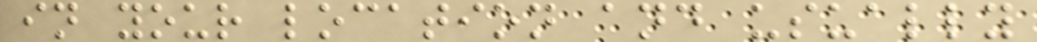in your location and usually
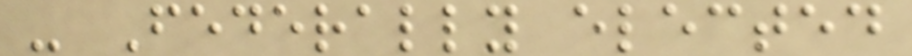- Federally elected
